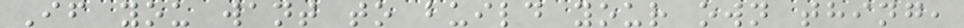If you want to build your own thing,
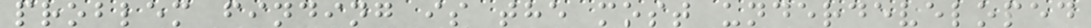problem finding is the most underdeveloped
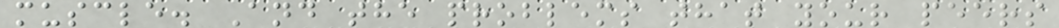muscle. And the problems that your peers
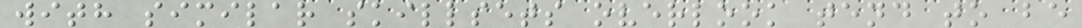with similar skillsets overlook tend to be
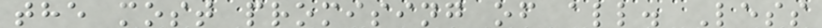the most promising of all. Less
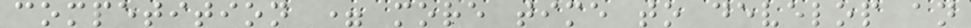competition = more time to develop an
